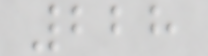228
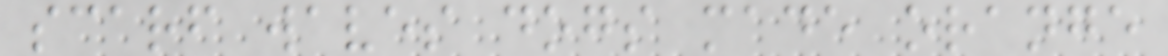scarf waves dogs made orange
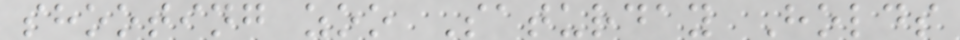shooting zoo Saturday Holds
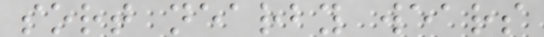sort nearby wears
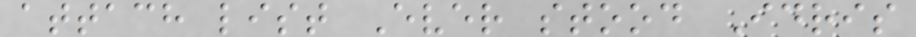attach list Ever stood Idris
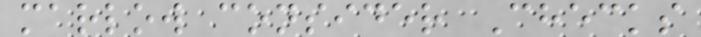marlow consider Checks
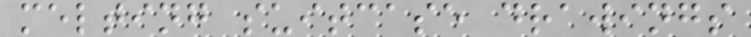melting suitcase drawings
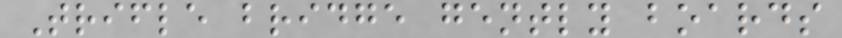Trifle bridge gently boards
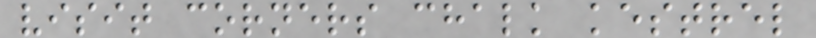visit corners chalk kestrel
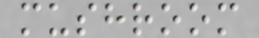mushroom
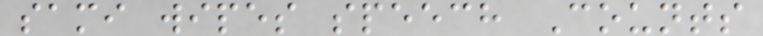sami wipes speech Counts
